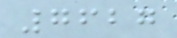7627
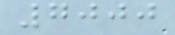7000
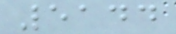5144
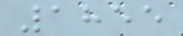1855
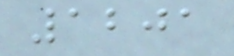1201
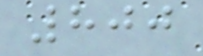800
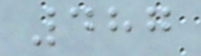487
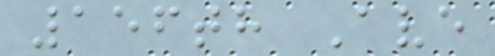156th Ave
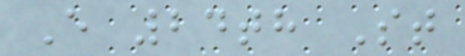E 24th St
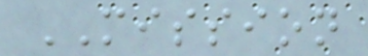MISSION
